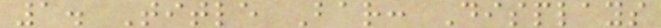1. Title Bar: Displays
